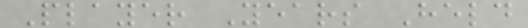Player Years Held
